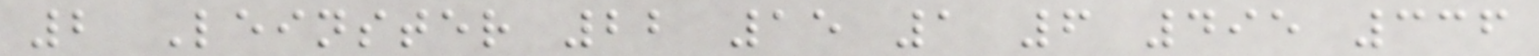2 Leinster 22 15 1 6 495 336
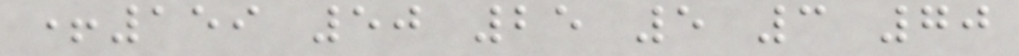+159 50 25 5 3 70
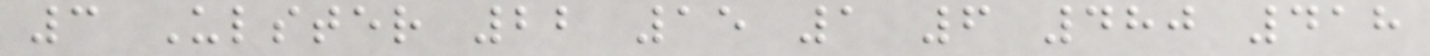3 Ulster 22 15 1 6 480 418
